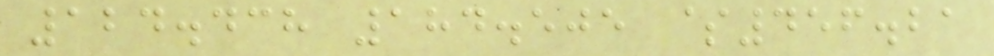124.438 184.505 $456.21
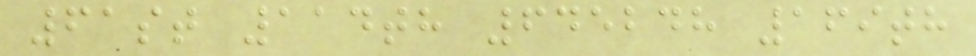61st 114th 645248 169th
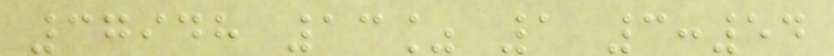37948 13% 1 3:54
